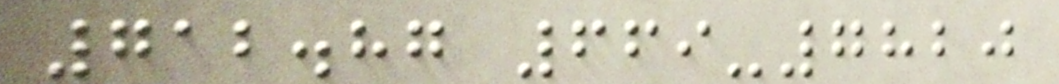712.87 669-7820
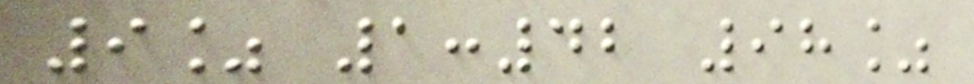9% 1:42 98%
